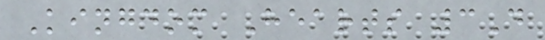Kingdom Hearts 3D
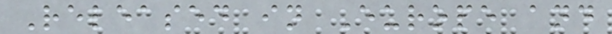Released in Europe and
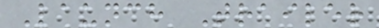Launch Trailer
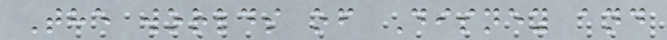The worlds of Disney and
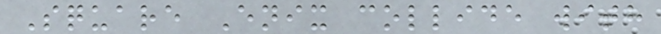Square Enix collide with
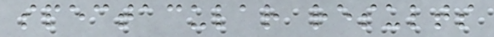spectacular results
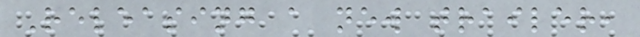Releasing a new trailer,
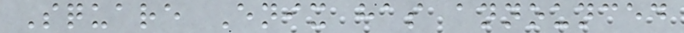Square Enix has announced
